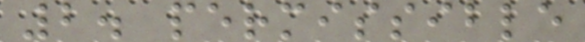2. permissible
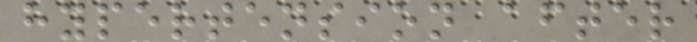hypertension after
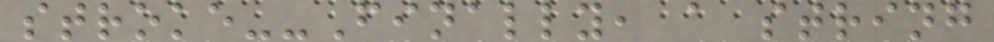stroke--Finally, a string
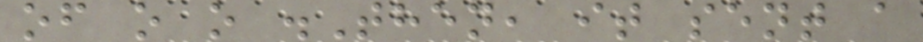of o o .Then, it sent a
